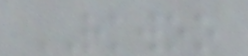RKWOO
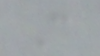C
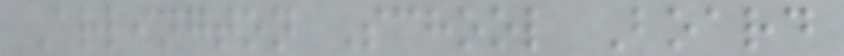Arlington School Board
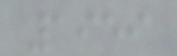1959
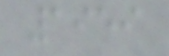1959
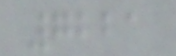7221
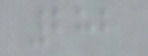282
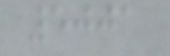5001
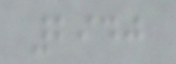2940
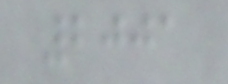2001
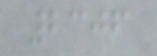2306
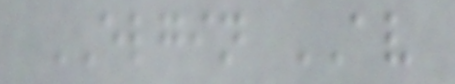ELGIN AV
